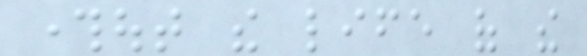throughout the life of the
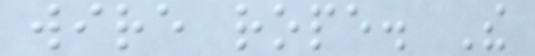wire rope. The
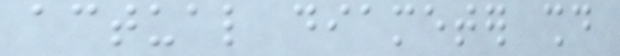actual diameter should
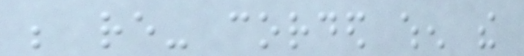be re- corded when the
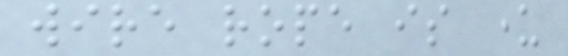wire rope is under
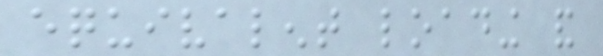equivalent loading and
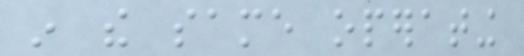in the same operating
